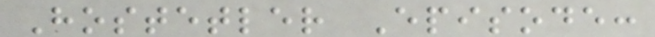Hostetler Episode:
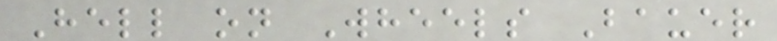Hell on Wheels Bauer
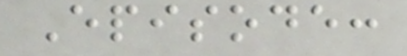Episode:
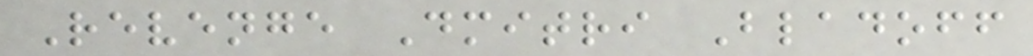Revenge Dmitri Bladoff
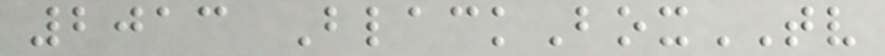2013 BlackBoxTV
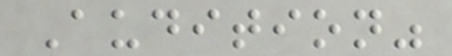Audition"
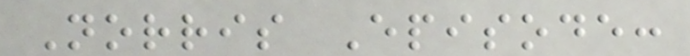Norris Episode:
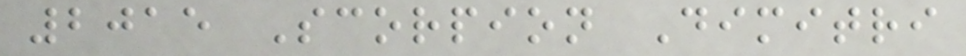2015 Scorpion Dimitri
